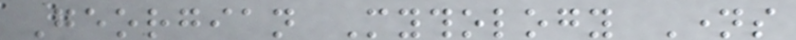Georgian Mythology Names
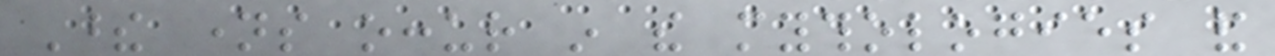These names occur in the mythologies and
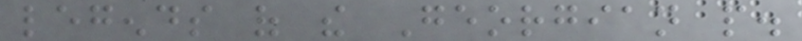legends of the Georgian people.
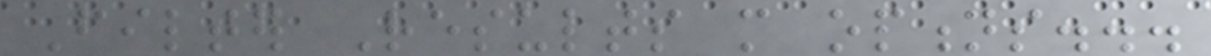Filter Results more options...
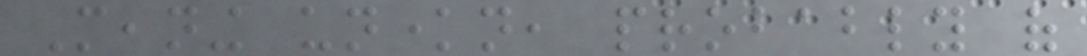Meaning unknown, probably of
